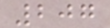207
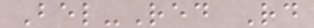Bel-Red Rd
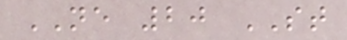NE 20 ST
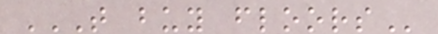T BUY FLOORS
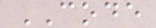CODE
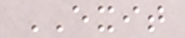EXIT
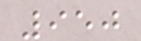950
